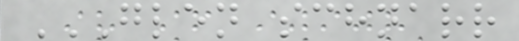GLEN SCHNARR
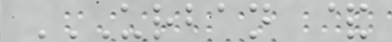URBAN &
